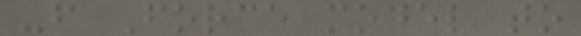-f Force model to
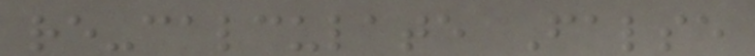re-calculate False
